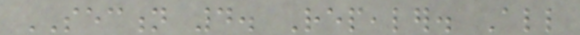SECTION 4. Repealer. All
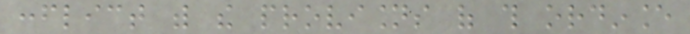conflict with the provisions of this ordinance
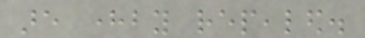are hereby repealed.
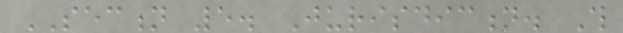SECTION 5. Jurisdiction. This
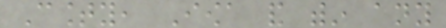County, Iowa and within any
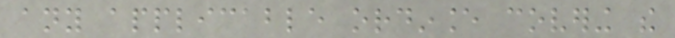any applicable ordinance covering the
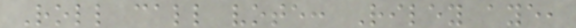Roll call vote: Riley aye,
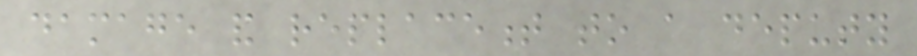damage and replacement to a deputy
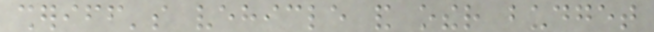sheriff's vehicle and other budget
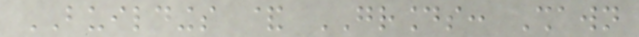BUILDINGS & GROUNDS: Shawn
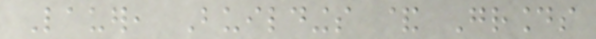Lauer, Buildings & Grounds
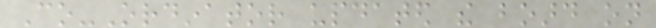Co-Ordinator updated the board on
